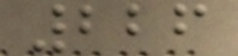226
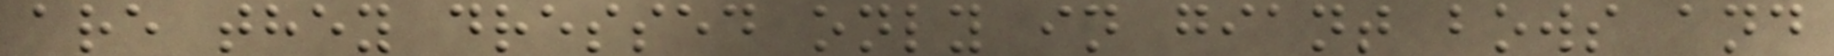are they dressed only in giant bows and
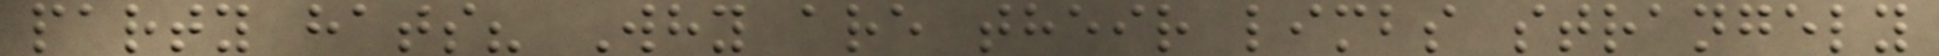party hats? Why are their limbs strangely
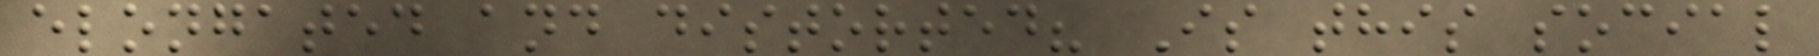elongated and distorted? Is this social
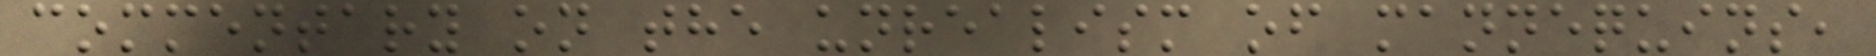commentary on the unrealism of mannequins,
